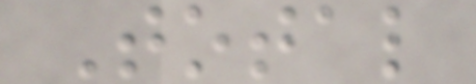Total
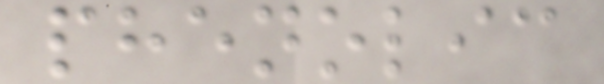phenolic
